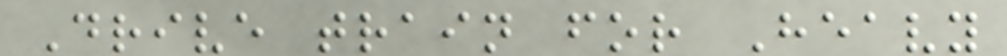Drive train for Heavy
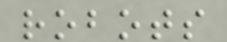robots
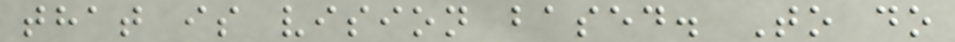that is vision based. To do
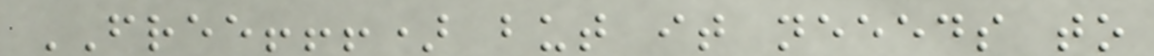FREE!!!) but it neeeds to
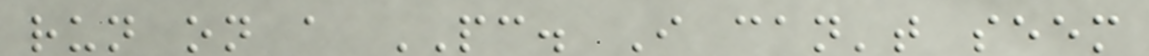run on a PC. I can't seem
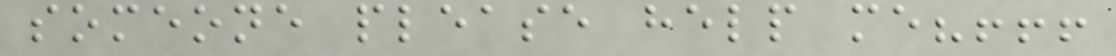someone please help me?!!!
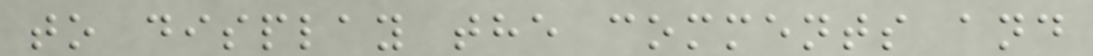to display the comments and
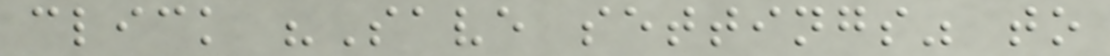click "Save settings" to
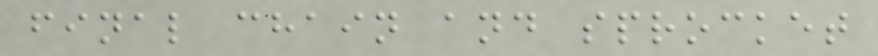final chain and sprocket
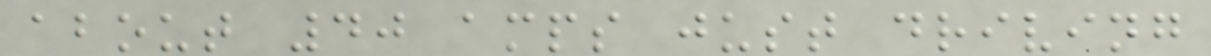about 40 amps just driving
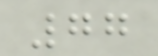77
